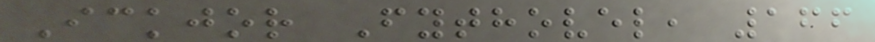Ickjor Fythovel, 166
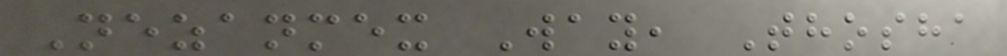Nezanmex Way, Thosha
